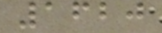1620
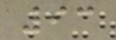93
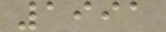1991
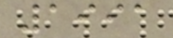1991
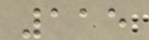115
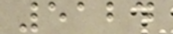5124
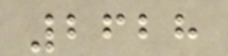2628
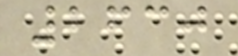2630
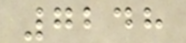7248
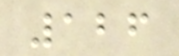126
